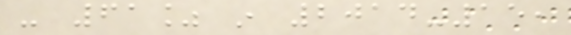- 61% in 2014-15,
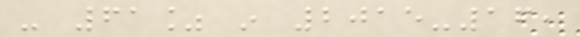- 61% in 2015-16,
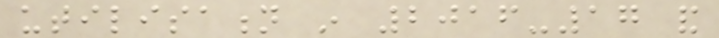utilisation in 2016-17 and
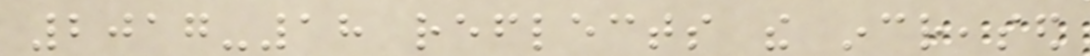2017-18 reflects the increased
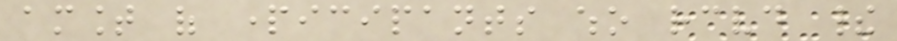amount of participants who received their
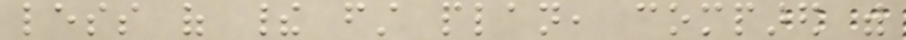less of their first plan, compared with
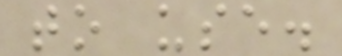to use.
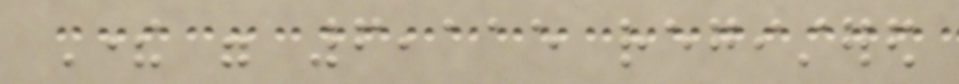There were 6,115 registered
